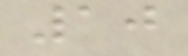10
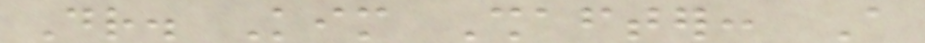Dr. Kim Shafter: A
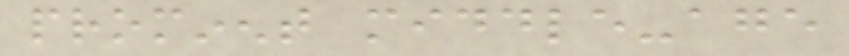prominent middle-age
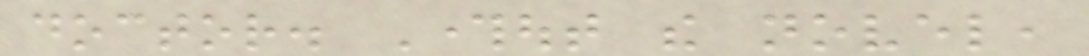doctor. Throughout the novel,
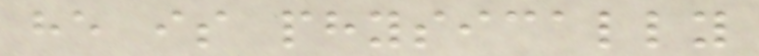he is physically
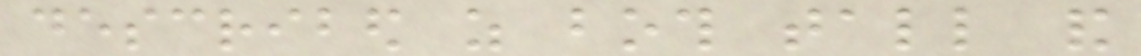described as both tall and
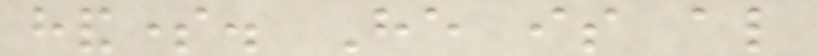handsome. He is also
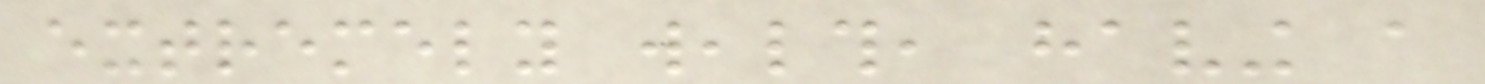extremely wealth, having a
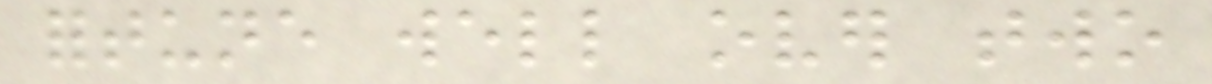fortune well over two
